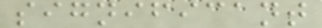significant
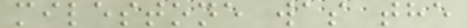milestone was the
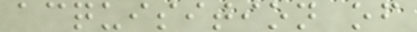acquisition of
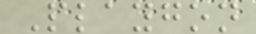Playgon
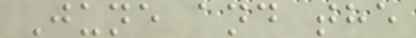June and the
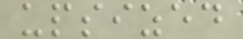upsized
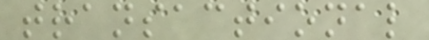transactional
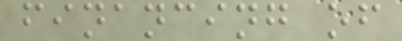financing of
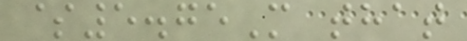$5.75M that
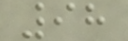98
